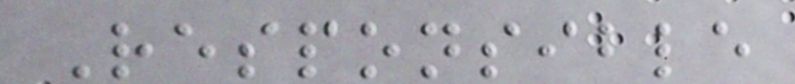Responsible
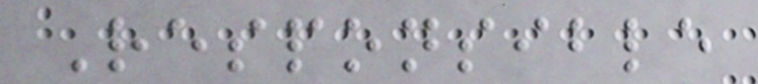Responsible
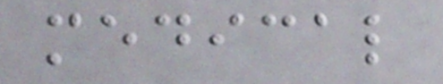medical
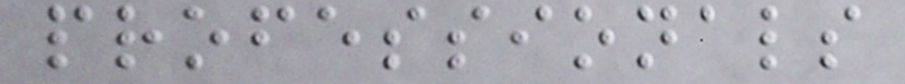professionals
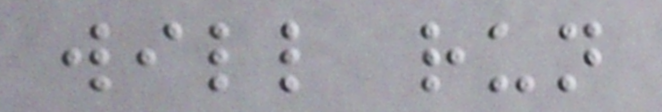will run
